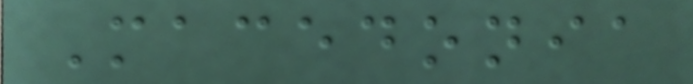Macedonia
